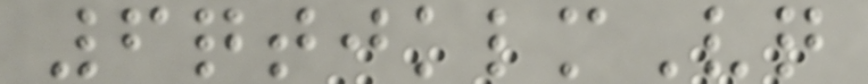6qtjklmVq
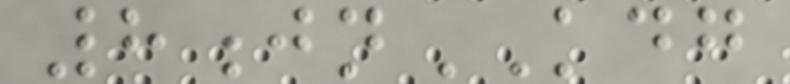8jnKDG
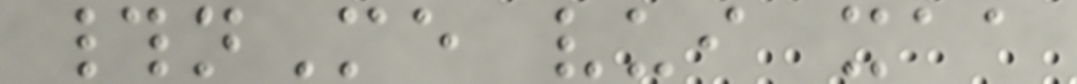#nMe vui xaa
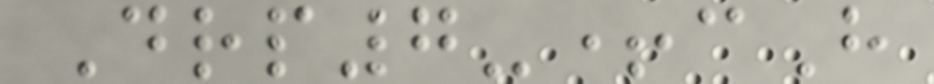Drp7-+cH
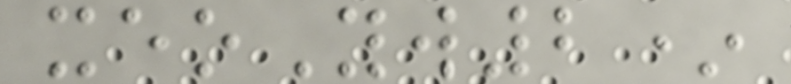xeoYw2*
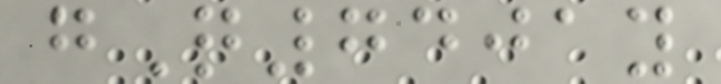gQ7401y
